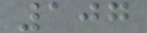107
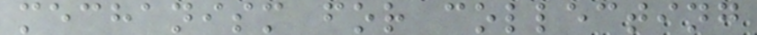mechanism for collecting
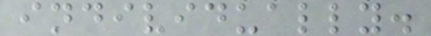individually.
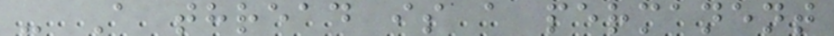- A thread is a permanent
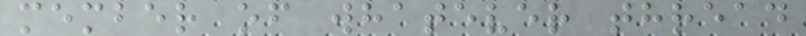member of whatever thread
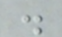.
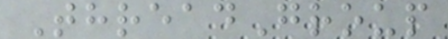ThreadGroup
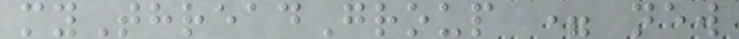myThreadGroup = new
